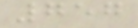757
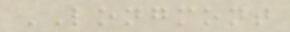LONGMONT
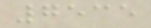7535
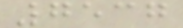7537
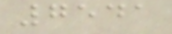7541
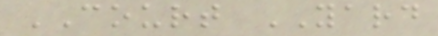COURT YARD
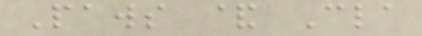Paws & Cla
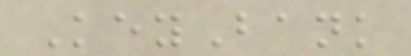KeyBank
